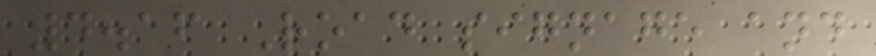4.16 Road signage and
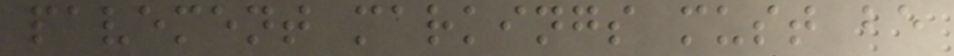pavement markings must be
